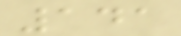141
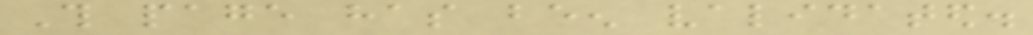This page has been validated.
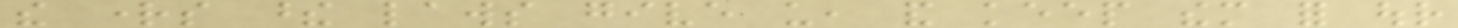the rights these laws give us, and keep them for our
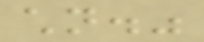children."
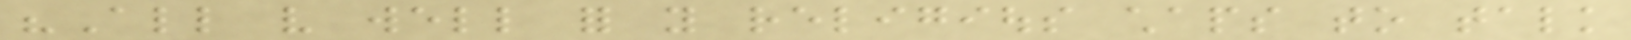"All very well for you religious chaps to talk
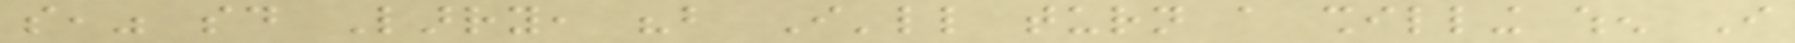so," said Larry, "but I'll turn a shilling when I
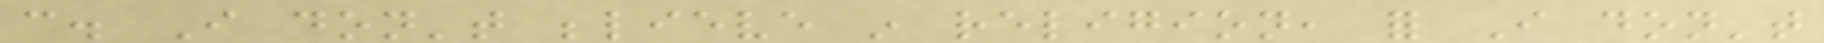can. I don't believe in religion, for I don't
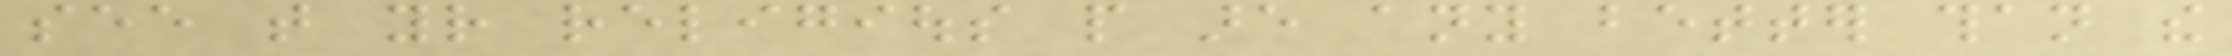see that your religious people are any better than the
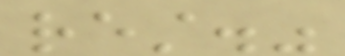rest."
